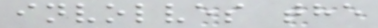involves the
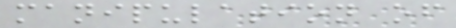manipulation of
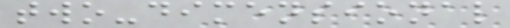two-dimensional
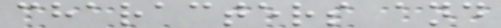characters and
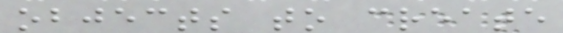objects to create
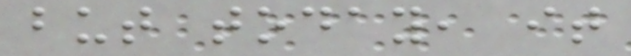but today, it
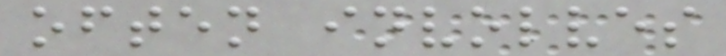often involves
